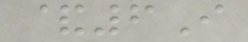&6I
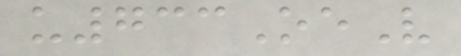u733OeV
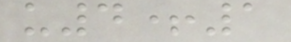u4+1
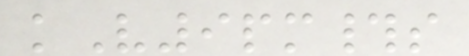kV9pm#s
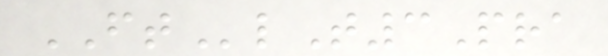FTlT3Pra
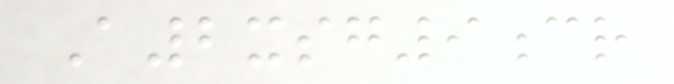A2xsg9cr
